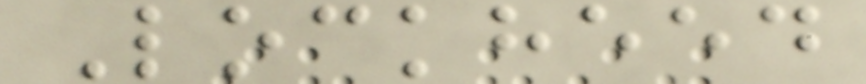Lockheed
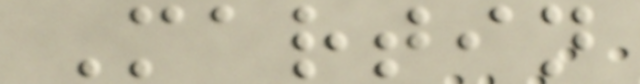Martin
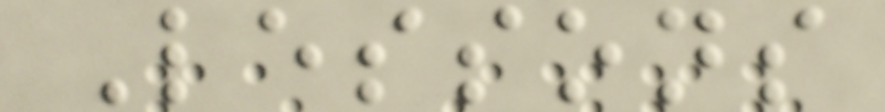Lessons
